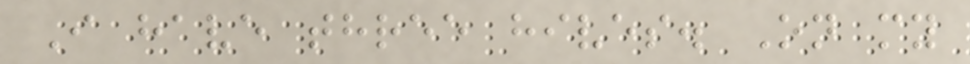I have three hives. On my
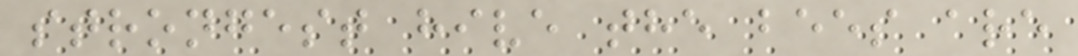strongest hive the bees are
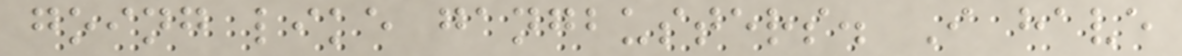going like gangbusters. I have
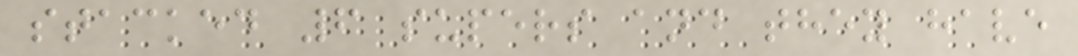stacked 6 supers and they have
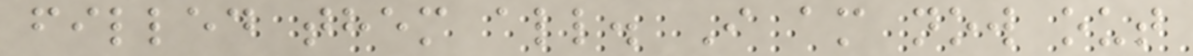filled them all. I am now out
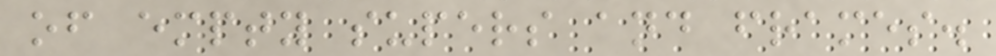of empty supers and frames.
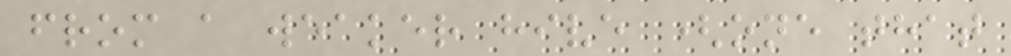from a weaker hive (one that
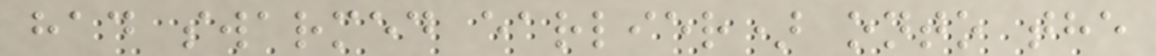had swarmed earlier) onto the
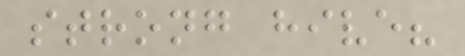strong hive?
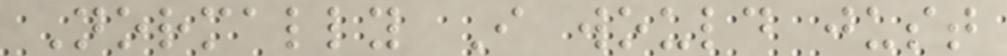Normally I would just
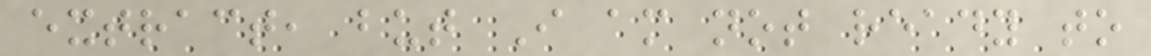extract, but I am not ready to
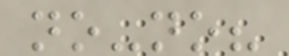no-no?
